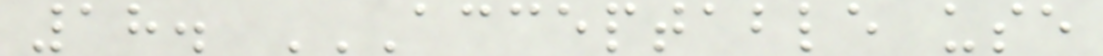18. ACCEPTABLE USE
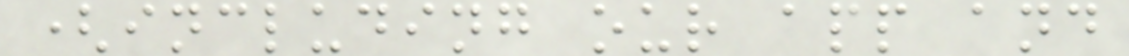(including our app and
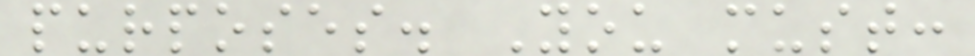purposes. You must:
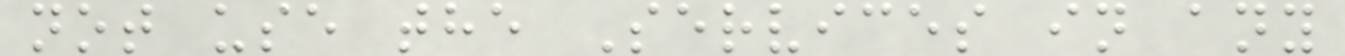not use the Services in any
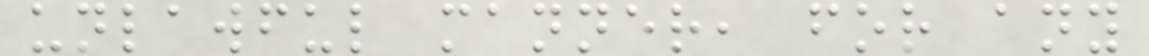unlawful manner, for any
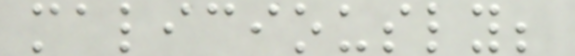maliciously;
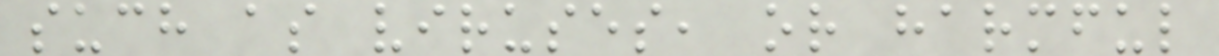such as viruses, or harmful
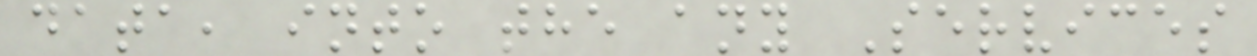data, into the any Services
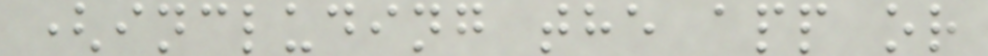(including the app or
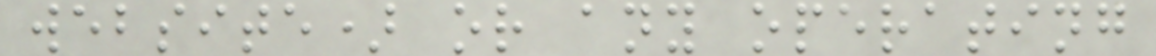website) or any operating
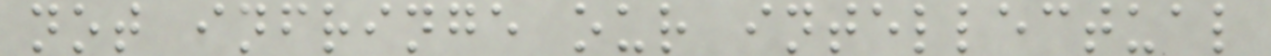not infringe our intellectual
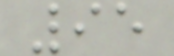95
